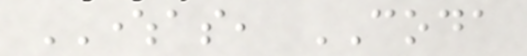WHEREAS, CODA
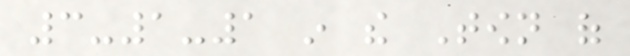3-1-1 in the Town of
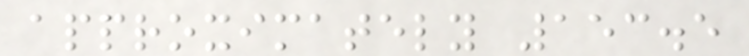approximately 153.5
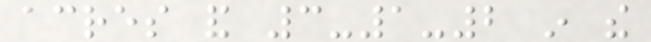acres and 3-1-2 in the
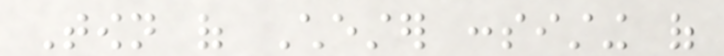Town of Chester consisting of
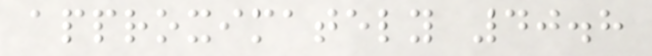approximately 40.8
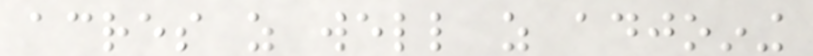acres as well as adjoining
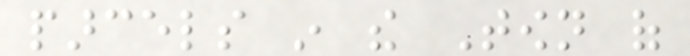parcels in the Town of
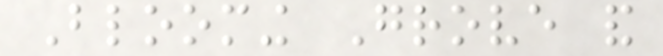Blooming Grove and
